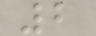2
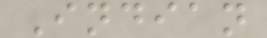Indian
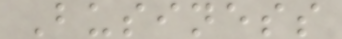Business
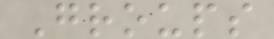Groups
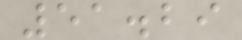51.29
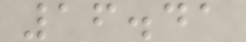16.41
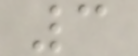3
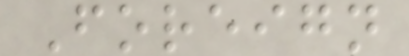Foreign
